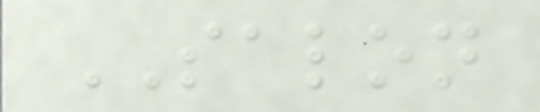SALON
